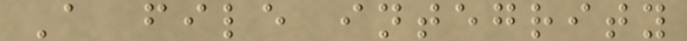A file integrity
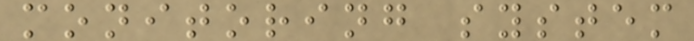monitoring system
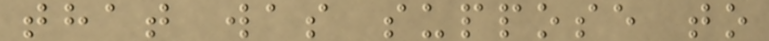that was suppose to
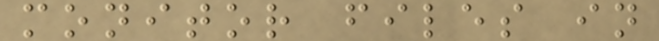monitor files in
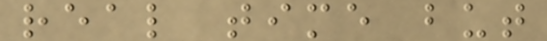real time but
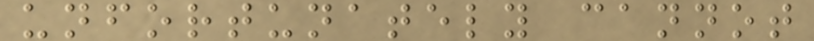unfortunately cannot
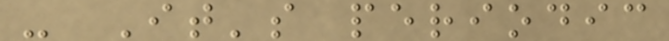- It's periodic
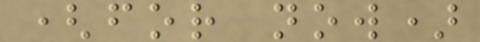(for now)
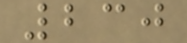230
